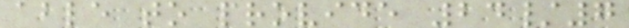able to provide 24/7
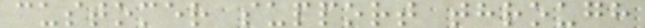customer support through
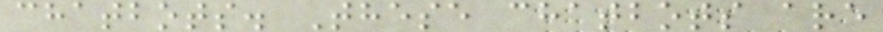chatbots. These chatbots are
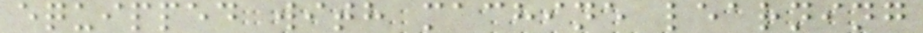equipped with machine learning
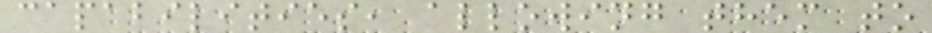capabilities, allowing them to
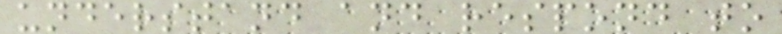understand and respond to
